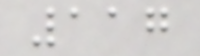117
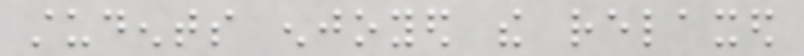students enjoyed the relaxed
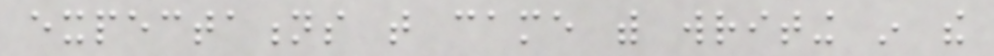expectations that came with writing in the
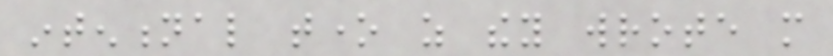intentional tone as they wrote more
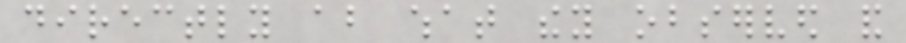directly about what they observed and
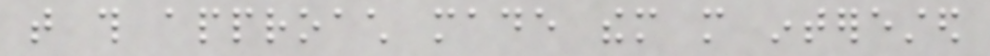that this approach made them more interested
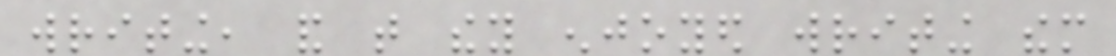writing, and that they enjoyed writing them
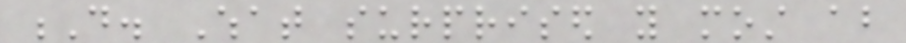D. What surprised you most about
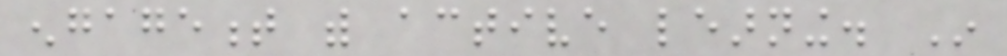engagement with active learning. In
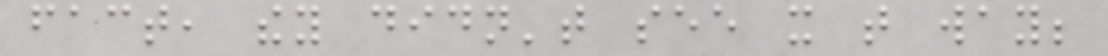fact, they didn't see it that way;
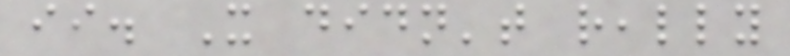ii. It didn't really
